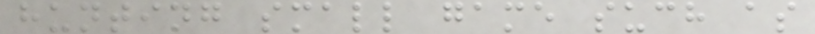hunting small game such as
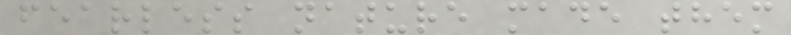fearless nature made them
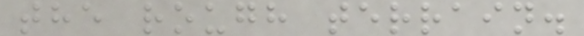the rough terrain.
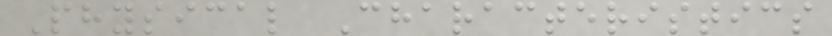Physical Characteristics
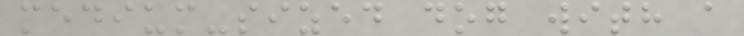medium-sized dog with a
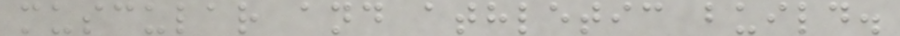muscular and athletic build.
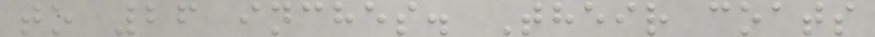to 26 inches. Their coats
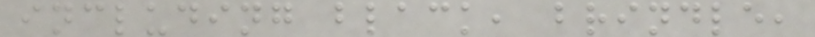including black, brindle,
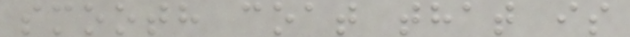smooth coat that is
